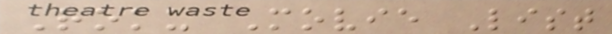Roku Movie List
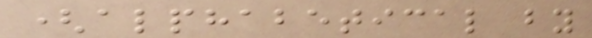(alphabetical by
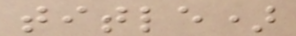title)
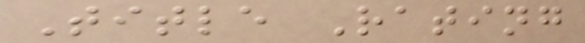Title Rating
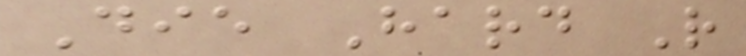Die Hard R
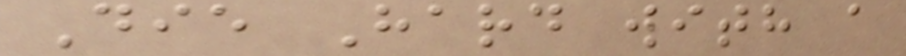Die Hard with a
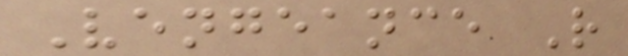Vengeance R
